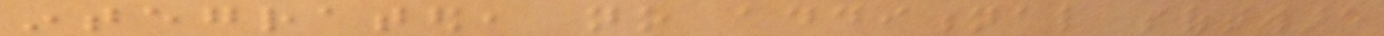integrated, no additional software
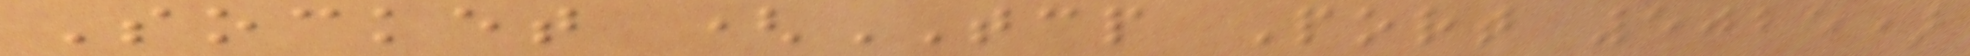Socket (TCP Port 5025)
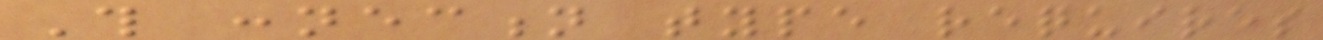This connection type requires
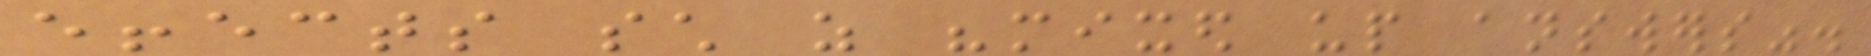effects such as "mixed up answers".
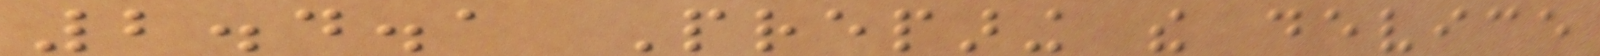2.4.1 Preparing the device
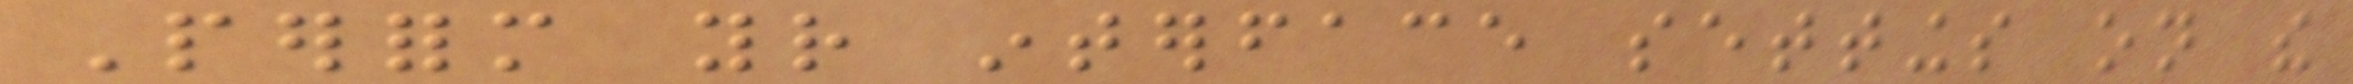Perform your interface settings on the
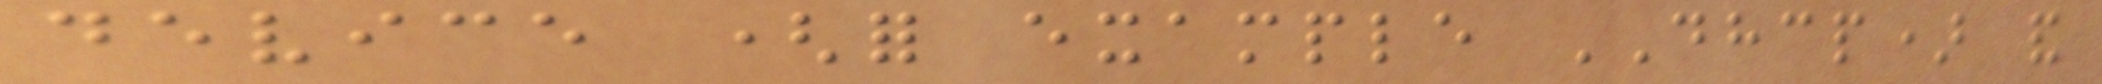device (for example DHCP) and
